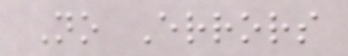No Errors
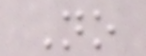No
